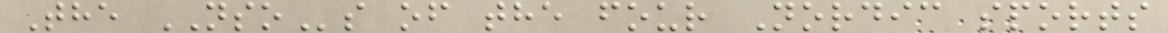The NSOs of the four Nordic sports
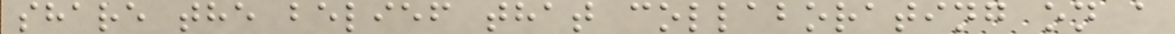share the belief that collaborating on a
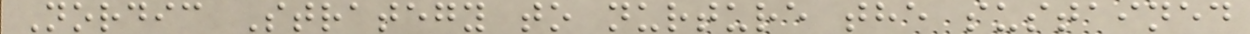Nordic Strategy to nurture the sustained
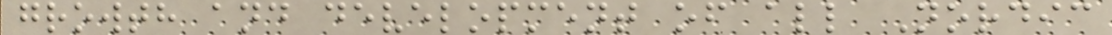growth and development of all Nordic
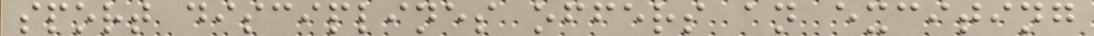sport disciplines offers an exciting
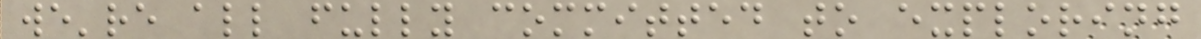we're all fully committed to exploring
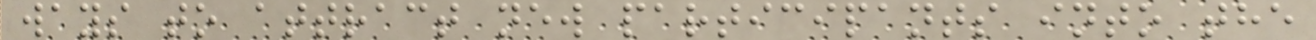ways to attract new participants into the
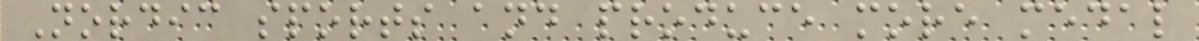Nordic sports and produce more medal
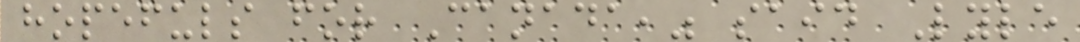hopefuls for Canada," said Lyle
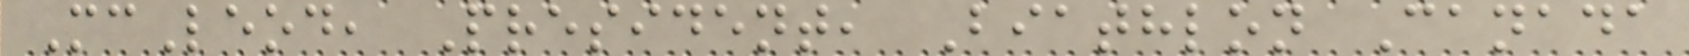McLeod, President, Biathlon Canada
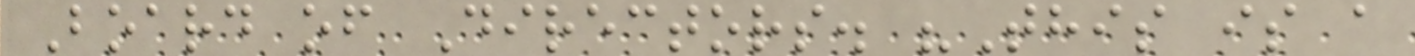Board of Directors. "This is a
